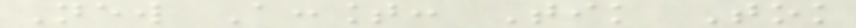New Account: Tik Tok
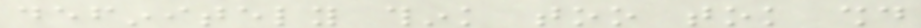definitely think too tok should
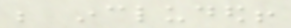be included!
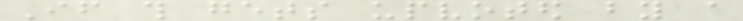If this gets upvoted by a
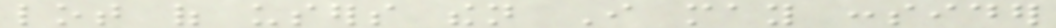lot of users then I may consider
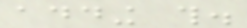adding this.
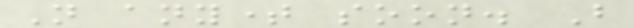Not anytime soon. But
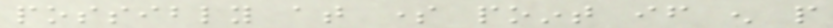possibly at some point if enough people
